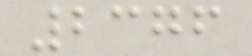2376
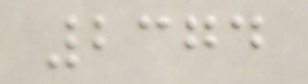2374
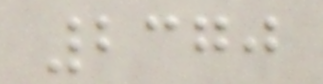2370
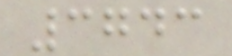3743
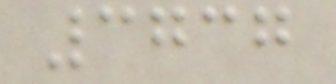3737
